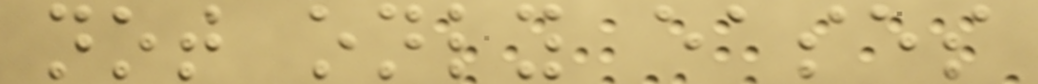not only eases
